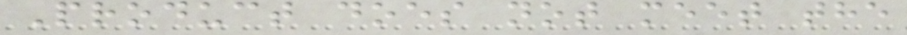Product does not meet the
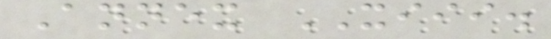Annex XIII.
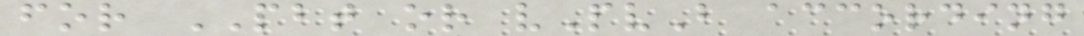for PBT or vPvB according
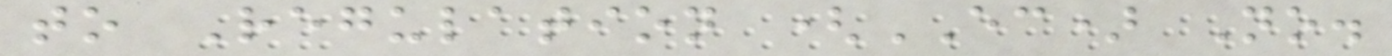to Regulation (EC) No.
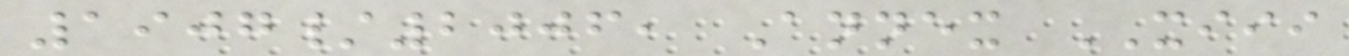1907/2006, Annex XIII
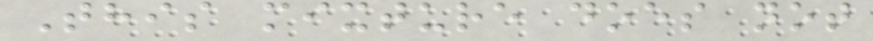This mixture does not
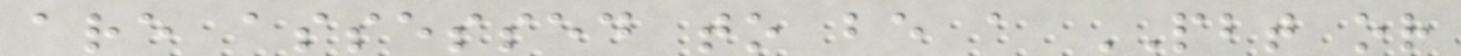are assessed to be a PBT or
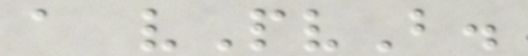a vPvB.
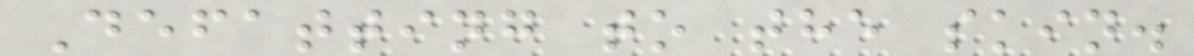Defatting to the skin.
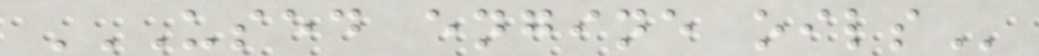USED ENGINE OILS
